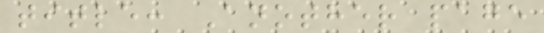title: Another page
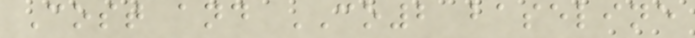Cost and CO2 baseline
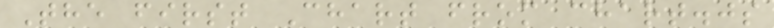The first Chart from chart.js
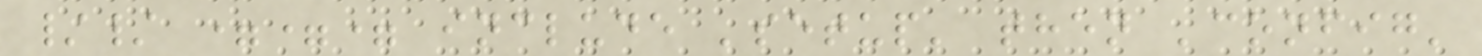// === include 'setup' then 'config'
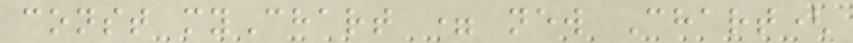const myChart = new Chart(
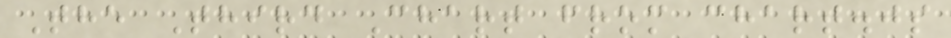The Third Chart from chart.js
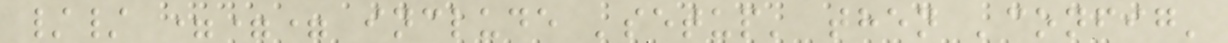// === include 'setup' then 'config'
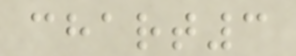chart3
